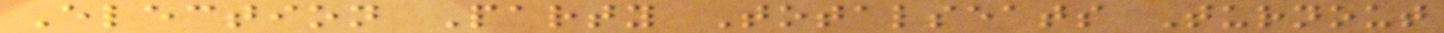Election Party Totalseats Turnout
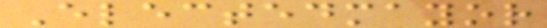Electedmayor
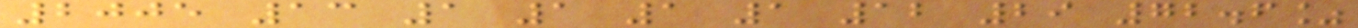2005 13 1 1 1 1 12 29 72.6%
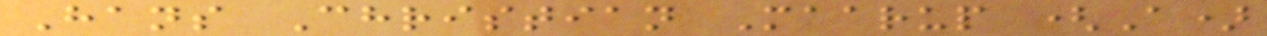Hans Christian Maarup (A)
